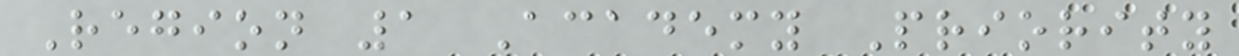Region 1 Academy Priority
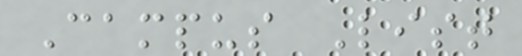Campus List
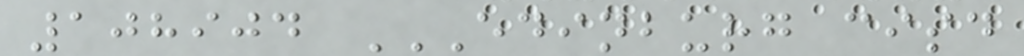108904 EDINBURG CISD
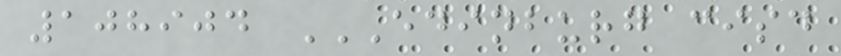108904 EDINBURG CISD
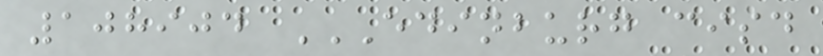108904 EDINBURG CISD
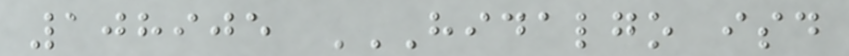108905 HIDALGO ISD
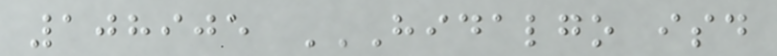108905 HIDALGO ISD
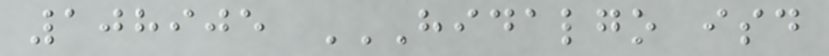108905 HIDALGO ISD
